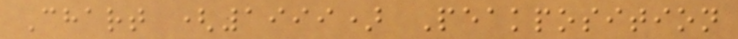Chart (1999) Peakposition
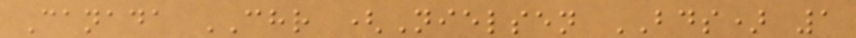Canada CHR (Nielsen BDS) 1
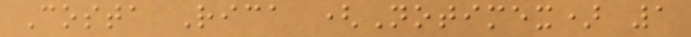Costa Rica (Notimex) 1
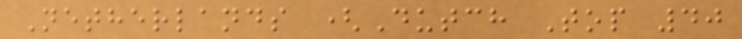Netherlands (Dutch Top 40
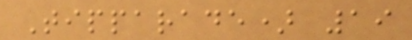Tipparade) 19
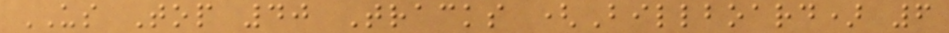US Top 40 Tracks (Billboard) 6
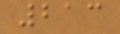213
